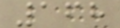168
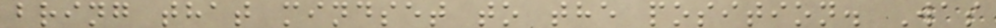bring that mindset to the position. Was
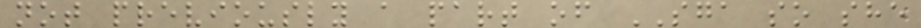not previously a part of SGA so she
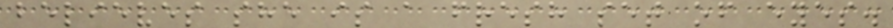believes she is a fresh set of eyes.
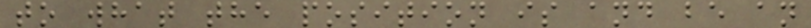to what the position is and be an
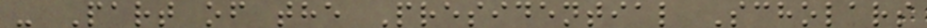- Part of the Presidential Scholars
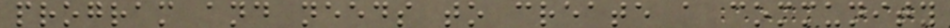program and needs to create a community
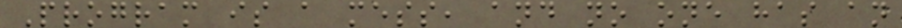Program is a mess, and no one has an
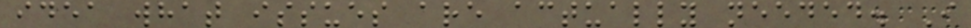idea what issues are actually needed. I
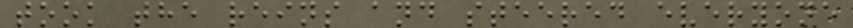took the reins and steered everyone
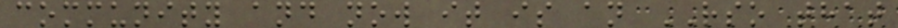community and now it is an RSO that
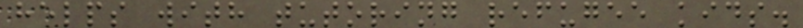helps with tutoring refugee kids.
